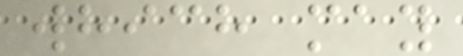which may
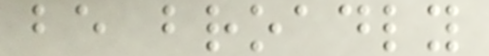be broadly
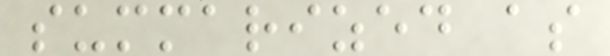summarized as
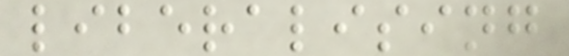liberalising
